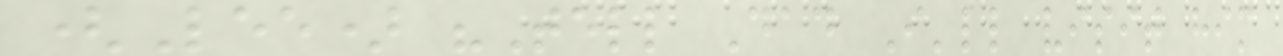(Lee) "Tell Dad I'll visit him
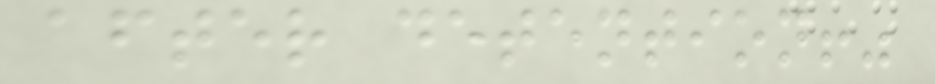after detention!"
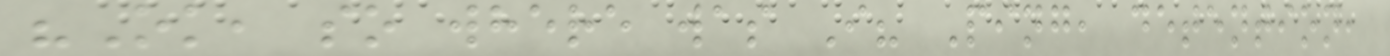"Ok, so where was I? Ping, detention,
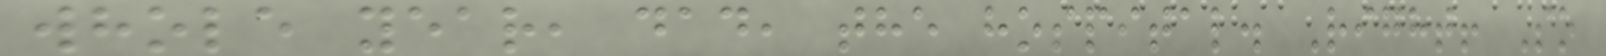whole year, dad, the hospital. Right! So
